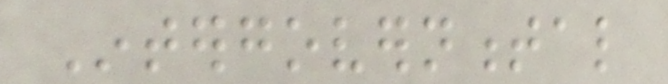Intergovernmental
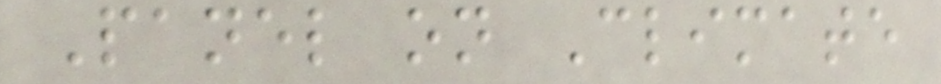Panel on Climate
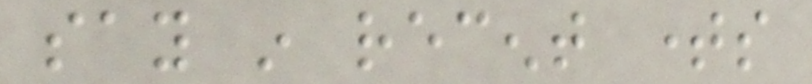say in recent times
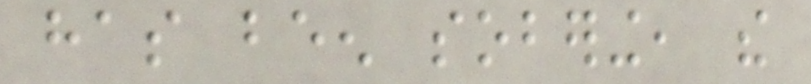has been sobering, the
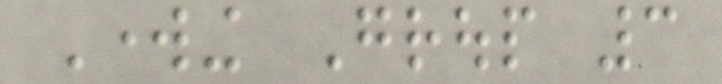Working Group 3
